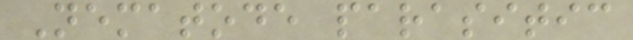Nematode parasitic
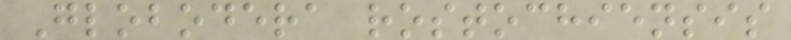Globodera rostochiensis
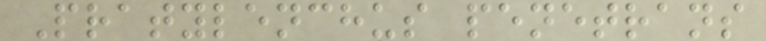Pratylenchus penetrans
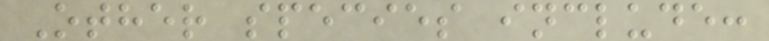Other species include:
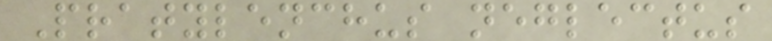Pratylenchus neglectus
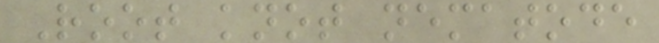Root knot nematode
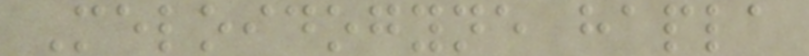Meloidogyne hapla
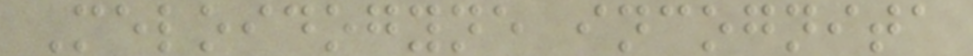Meloidogyne incognita
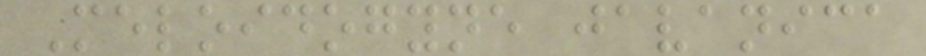Meloidogyne javanica
